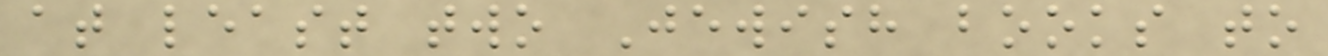at least two Jewish books to
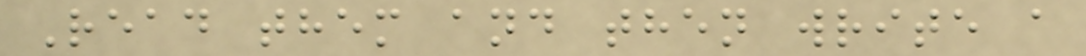Read them and then write a
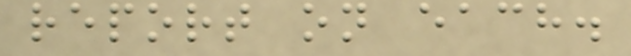report on each.
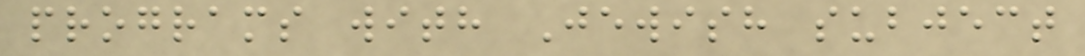programs with Jewish subject
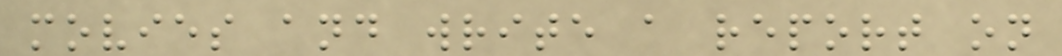movies and write a report on
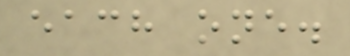each one.
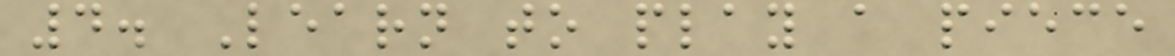4. Learn to play a piece
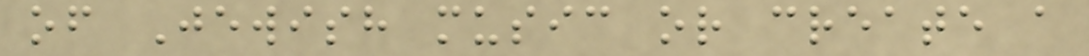of Jewish music or create a
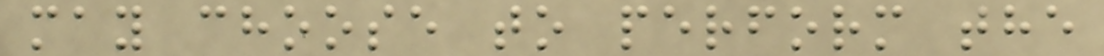may choose to perform the
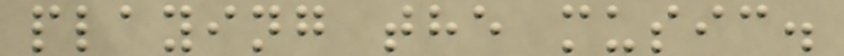playing the music.
